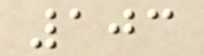103
